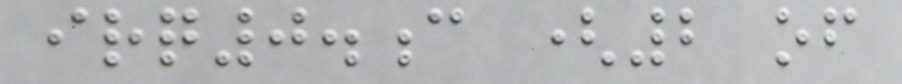irq0.c (2 of
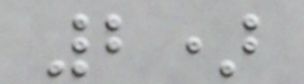2)
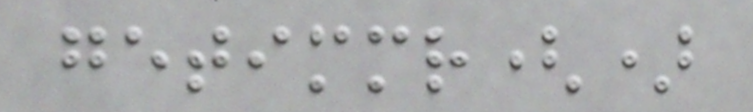getimmr()
